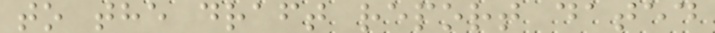to the draft report dated
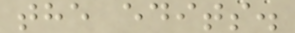the edits.
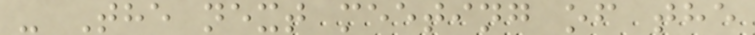- The next meeting of the
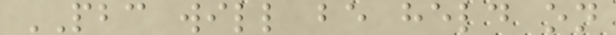PBC will be held on
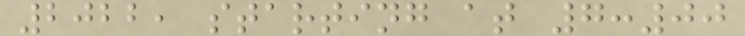2022, starting at 7:00
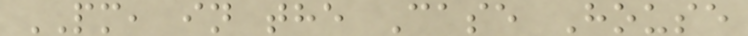PM, in the Case House
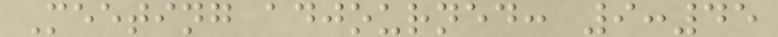Meeting adjourned: 9:45
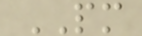PM
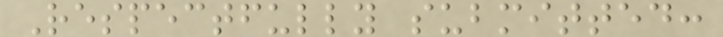Respectfully submitted:
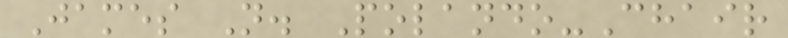James N. Polando-Chair
